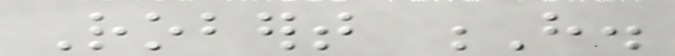Robert H.
